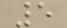5
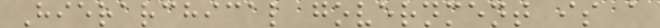Hierarchical government is a
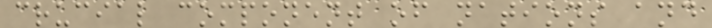crucial component of nations and
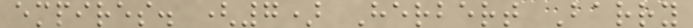empires. (7) Herbert Barry
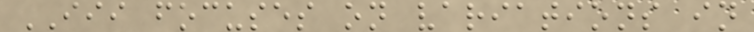III focuses on variations in
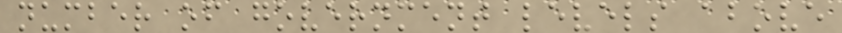number of government levels above
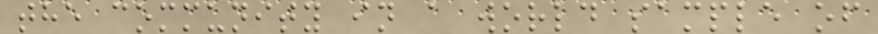the community in a world sample of
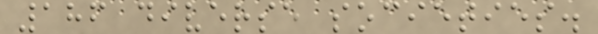186 diverse societies.
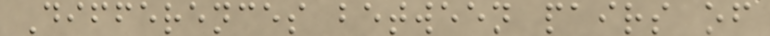Differences between pairs of
